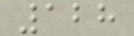128
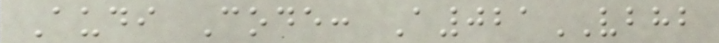Audi Code: A021VBHB
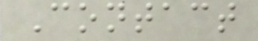Contact
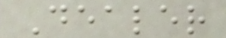Dealer
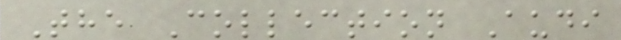The Collection Audi
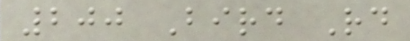200 Bird Rd
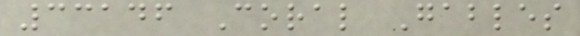33146 Coral Gables
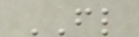FL
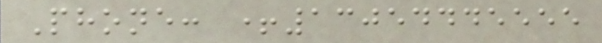Phone: +13054445555
